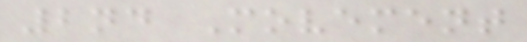2nd Movement
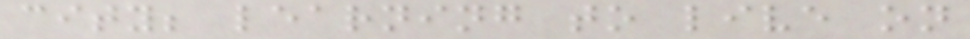city; learning to live on
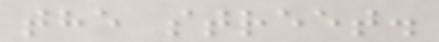the street.
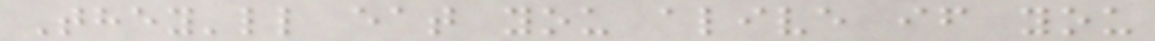They'll eat you alive if you
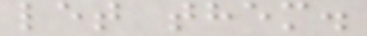let them.
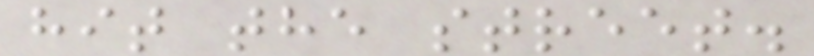hit the street.
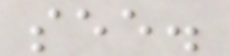see.
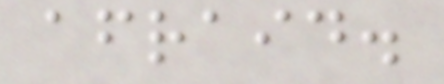afraid.
